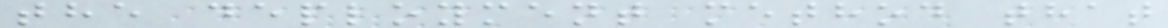the deployment method that
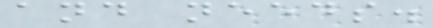and needs.
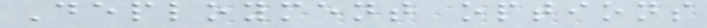Deployment options
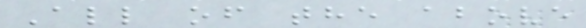All of the above
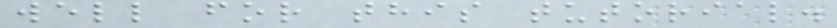well for this tutorial.
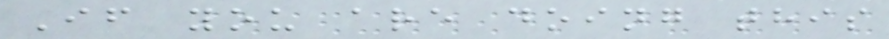If you are doing this
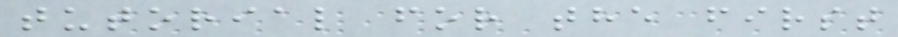tutorial for the first
